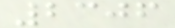2306
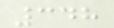348
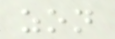zon
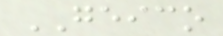GEICO
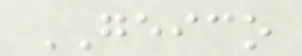GEICO
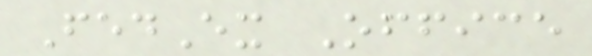FedEx Office
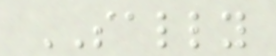SALLY
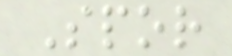Spor
